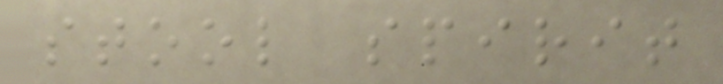stool spirit
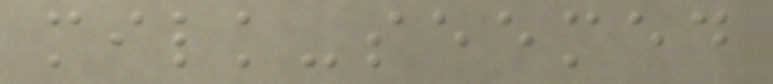milk-seemed
